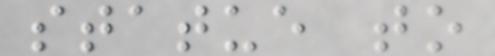statue to
